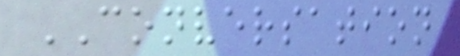CONVERSATION
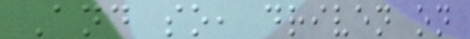And so, driven on
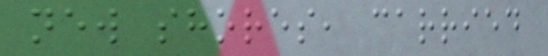new shores, carried
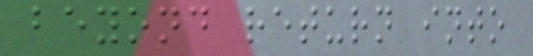beyond return into
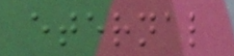eternal
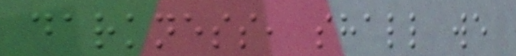darkness, shall we
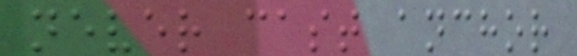never cast anchor
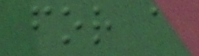for a
